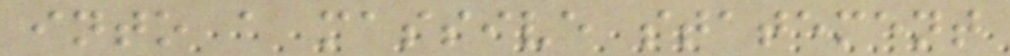into a massive statement
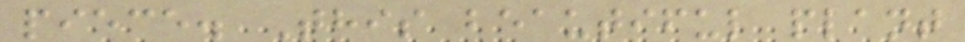piece. This beautiful plant
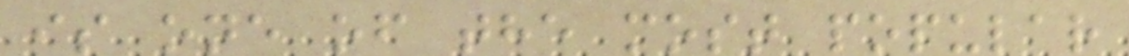is one of the most popular
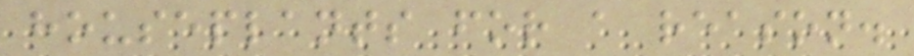houseplants for a reason.
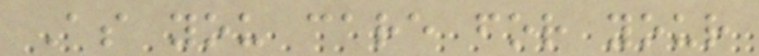As you care for your
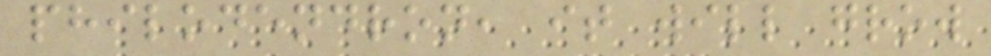philodendron, it will grow
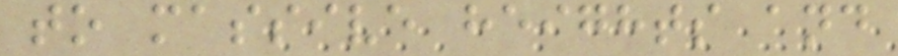to massive heights and
